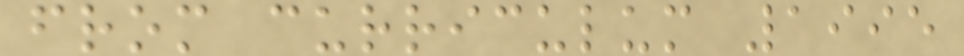from curriculum 1995
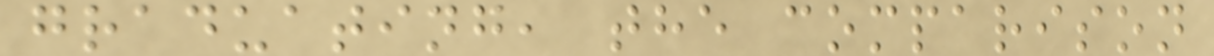graduating, the comparison
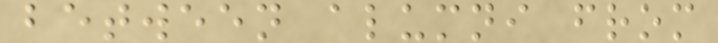between alumni from
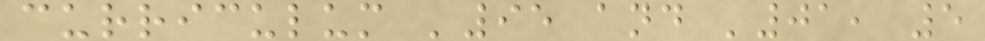curriculum '95 and '01, 5
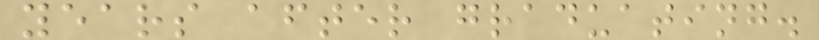years after graduating.
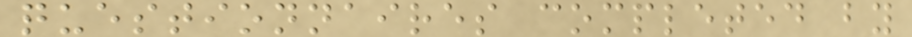questionnaires completed by
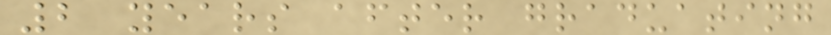2 years after graduating
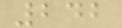242
